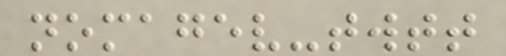nomagev-twtt
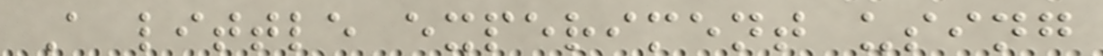A little experiment using
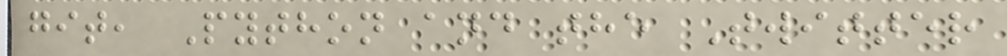git, Python and the Twitter
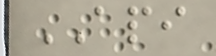API
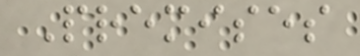Premises
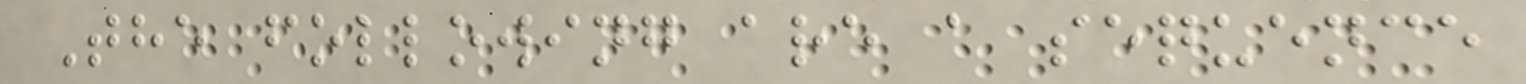The following are a sequence
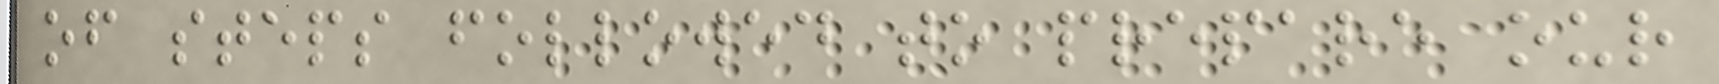of steps followed to prepare our
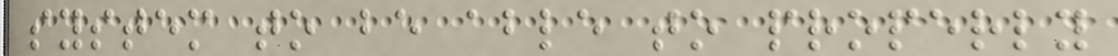system to be able to properly
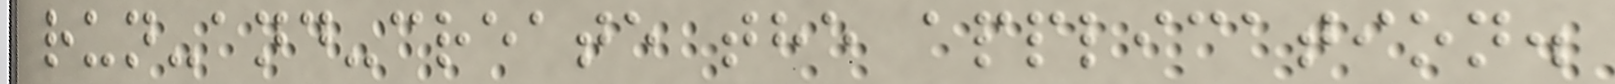run-and-create the application.
